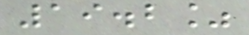19.2%
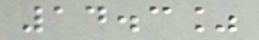14.3%
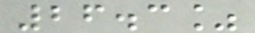26.3%
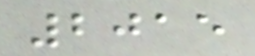2015
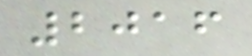2016
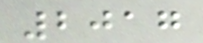2017
